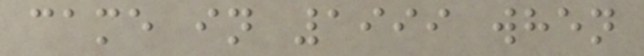came in 1999 when
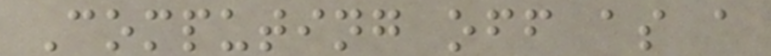Computing off as a
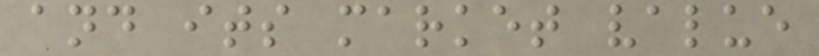and its market value
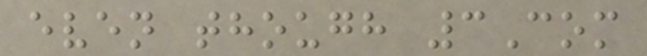even though 3Com
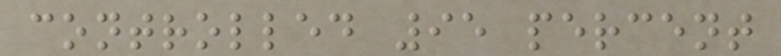controlled 95 percent
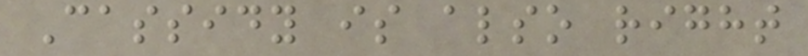Cassidy is also right
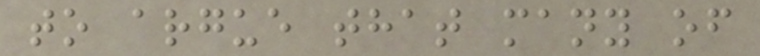to argue that many of
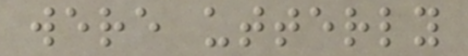were utterly
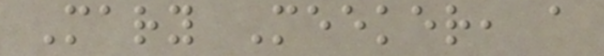Mary Meeker, a
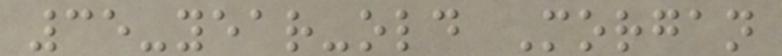35-year-old Morgan
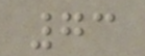73
